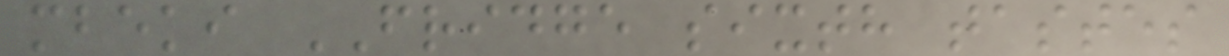mbeki FRIDGE sixth tastes
